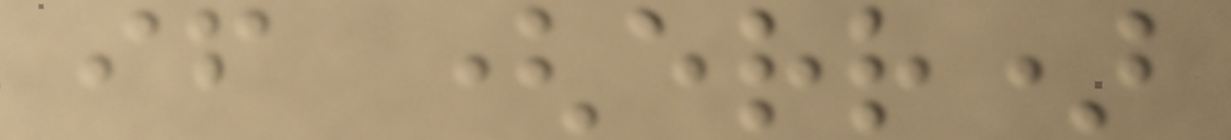if (err)
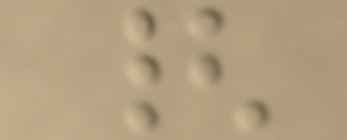{
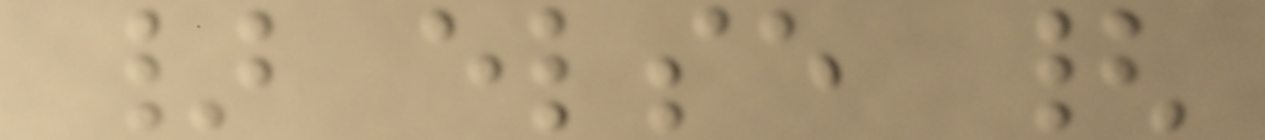} else {
